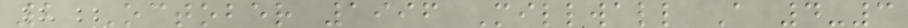2 October 1996 Millwall A 4-3
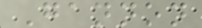Gannon
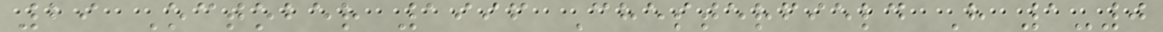29 October 1996 Chesterfield H 1-0
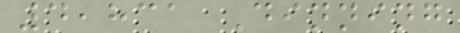4,831 Dinning
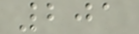201
